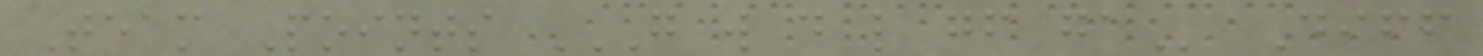Team Points G W D L GF GA Diff
